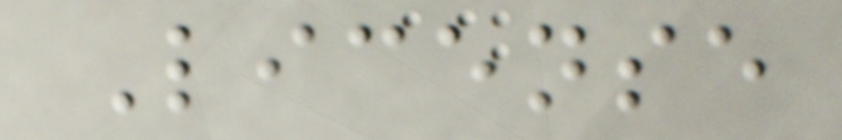License
